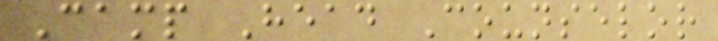Camp Head Counselor
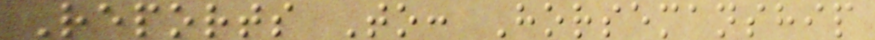Reports To: Horsemanship
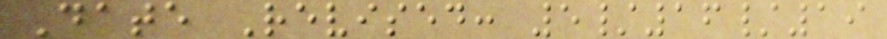Date Revised: 5/16/19
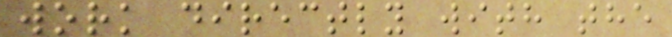work directly with the
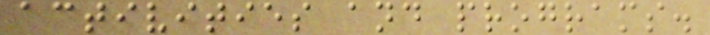activities and programs.
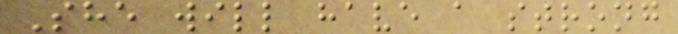She will have a strong
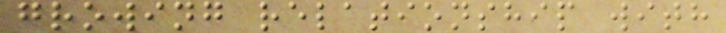growing relationship with
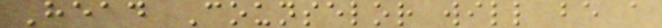Head Counselor will be a
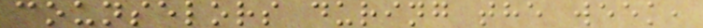counselors during the week,
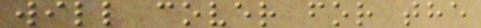will cover for the
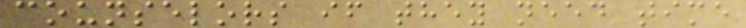counselors if they need time
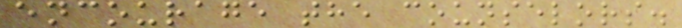encourage the counselors.
